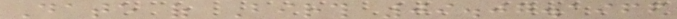Date of Birth 09.07.1966
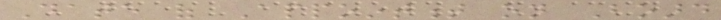Date of Appointment on Board
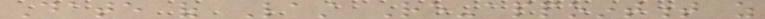Date of Last Re-appointment as
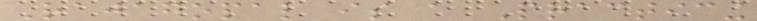Rajagopal is a Practicing
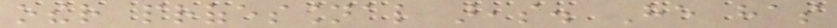other professional areas. He has
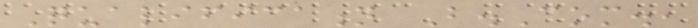Qualification B.Com.,
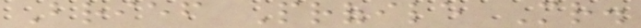Brief Profile Mr.
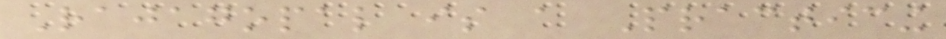Rajagopal is a Practicing
